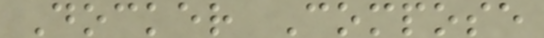Docker Compose
